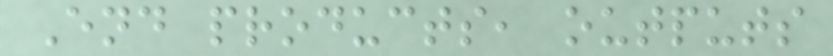End products, outputs
